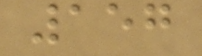157
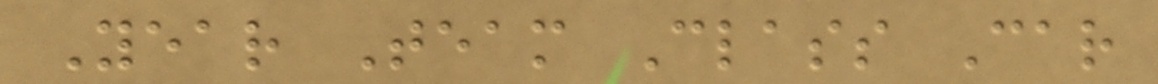Year Team Class Car
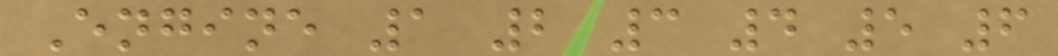Engine 1 2 3 4 5 6
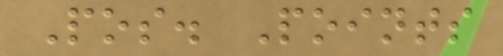Pos. Points
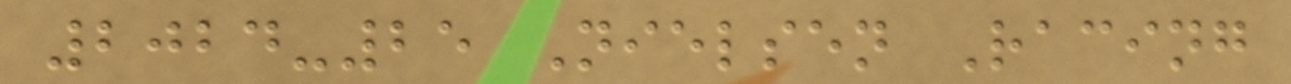2024-25 Nielsen Racing
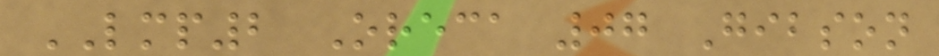LMP2 Oreca 07 Gibson
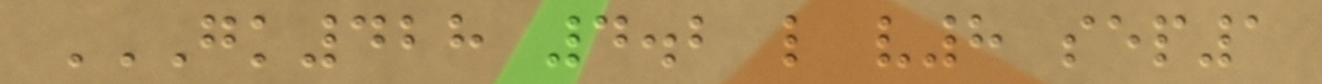GK428 4.2 L V8 SEP1
